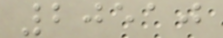20510
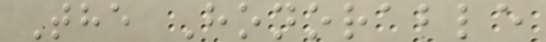The Honorable
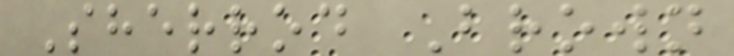Sherrod Brown
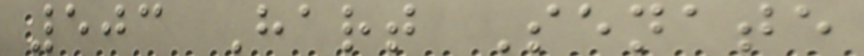503 Hart Senate
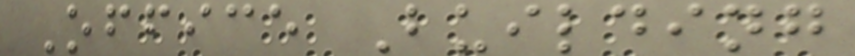Office Building
